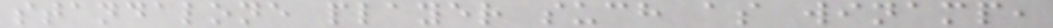standalone player such as winamp,
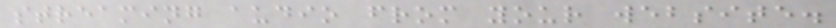streaming audio from your website.
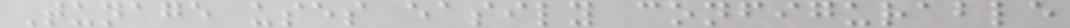Tunage uses easily configurable
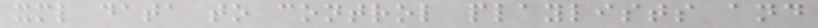xml data to control playlists and
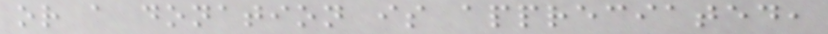or a donation is appreciated,
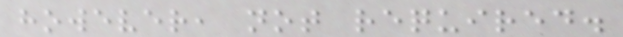however, not required.
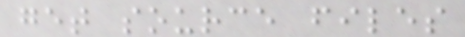get source files
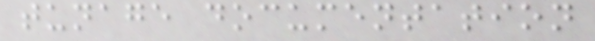tunage documentation
